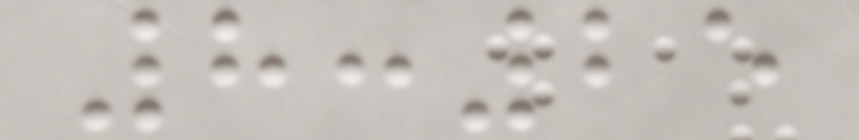8:25
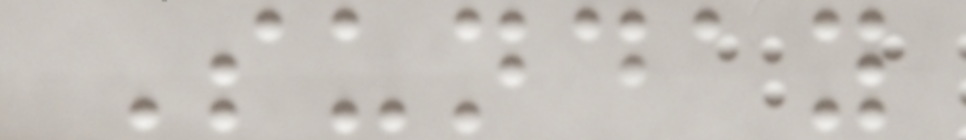Sunday
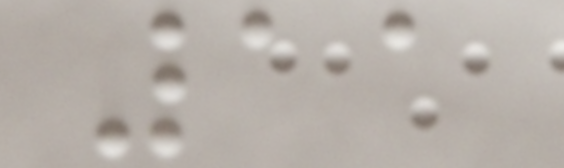11
